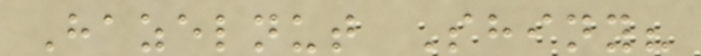Hazelnut Shiny?
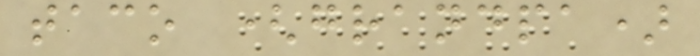taco (grandpa)
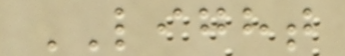LIGHT
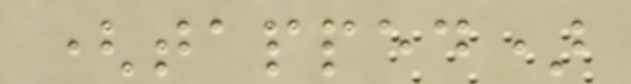(tapped)
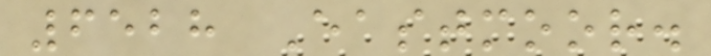6528 Eastmoor.
